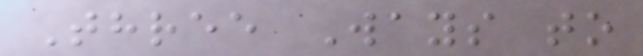Three Ways to
